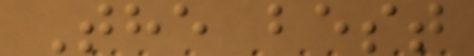The best
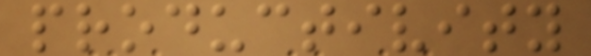productivity
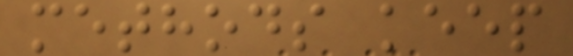methods keep
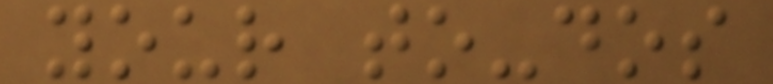your to-dos
